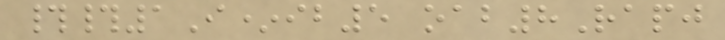##1I*ib5 oab8Rapj
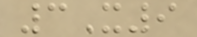3X9
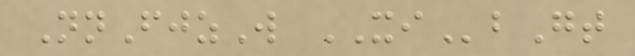NnFjzW XIbGt
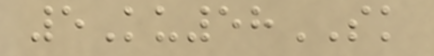5Ku58SK
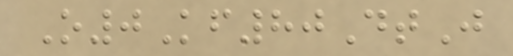O0Kf80DtJ
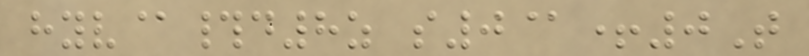hyv@#d8z s0@+0T
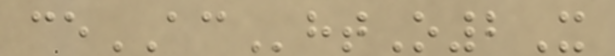ceAChtO2X
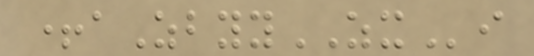+aZbyyZXi
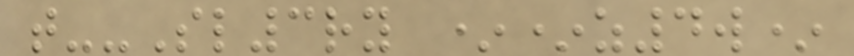t--Sl3ry **z4w*
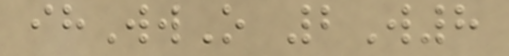ihWwO 2W8
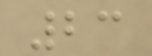23
